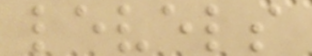levels
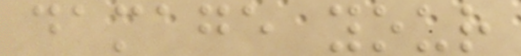damage your
